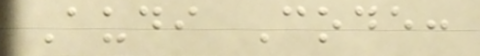Audi Code:
